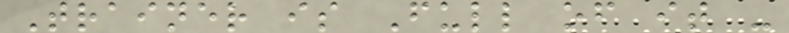Trainer is Full of it -
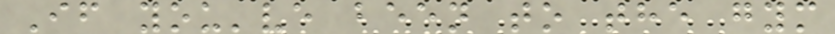If you've been to the gym
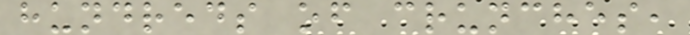hundreds of crunches,
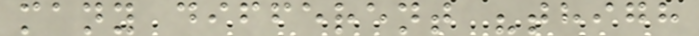many different "thigh
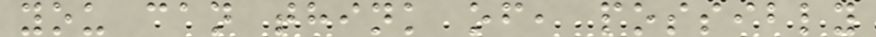you can think of, possibly
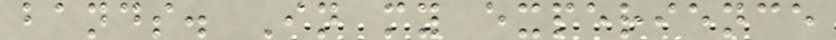bands. In my experience
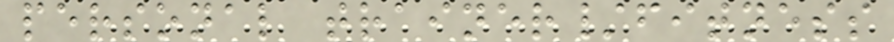personal trainer/fitness
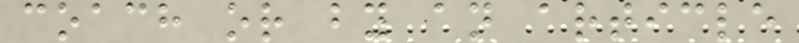coach or by an article
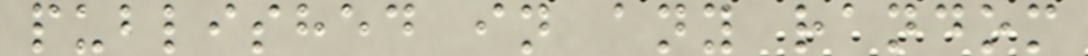published in any random
